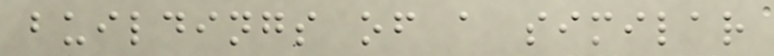buildings of a similar
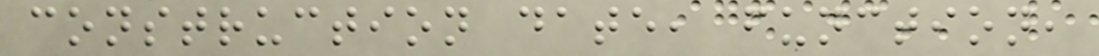construction date, function,
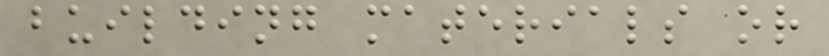building materials or
